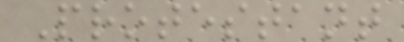Protestant
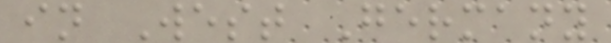in West Germany
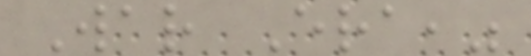War Era,"
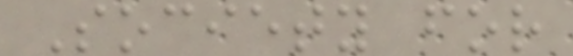Society for
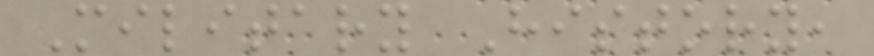Military History,
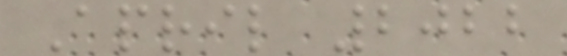April 2022
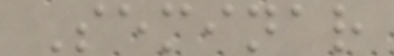Seminar
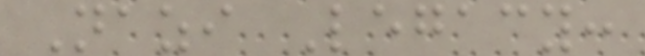Nazi Legacy:
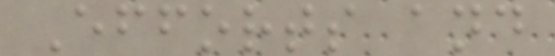Efforts and
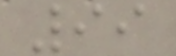99
